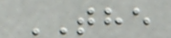THE
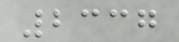2337
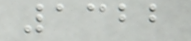1322
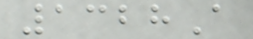1328A
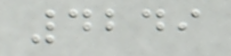4249
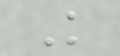K
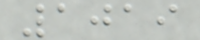1019
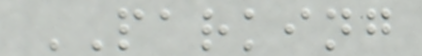PARKING
